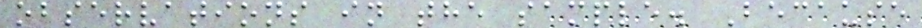observations in the sample. Because
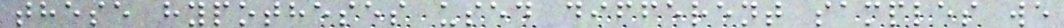these hypotheses used different samples we
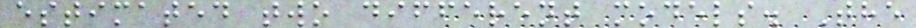estimated two different models. The
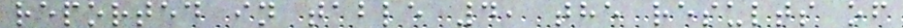reported in table 4, the results of
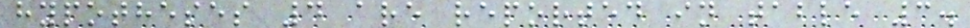hypotheses 4 are reported in table 3.
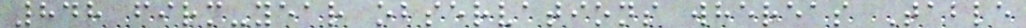848 firm-year observations whereas Table
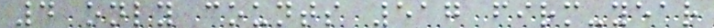4 only counts 517 firm-year
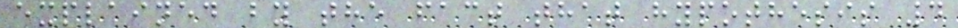explained by the fact that hypothesis 4
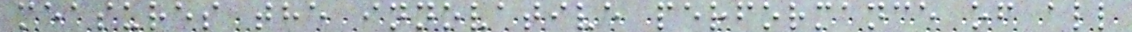measures the innovative performance of all
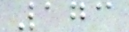173
